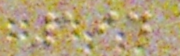194
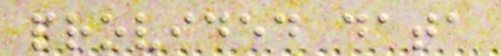provided data
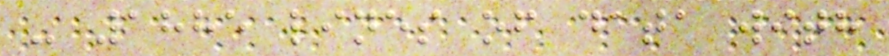- 1885 lines of data with
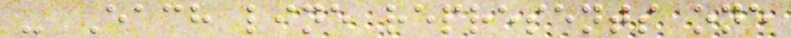- Each line represents one
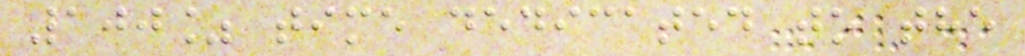100% time dedicated to the
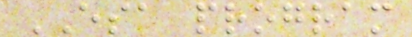ESA program
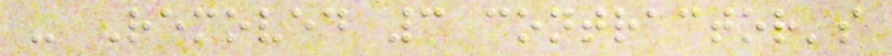- Removed 3 contractor's
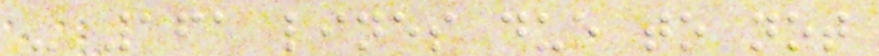- 161 lines due to not
